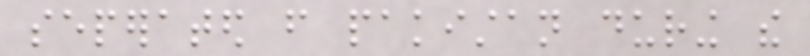seperated from pakistan during the
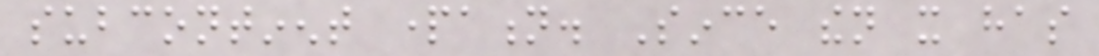subcontinent partation. Since then it has
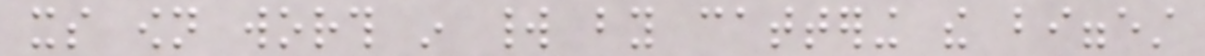its own worth in world by cattering the biggest
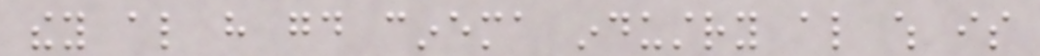they also have good cinema industry also which is
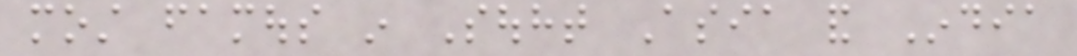most famous in Souht Asia and India
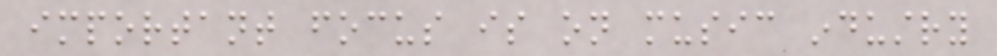important focus is on music industry
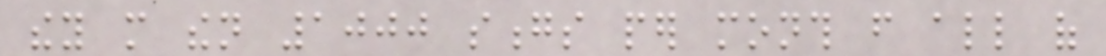they more then 1000 songs per month from all of
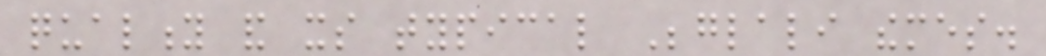quality and its typical Beglali themes.
